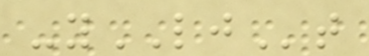-yLJt
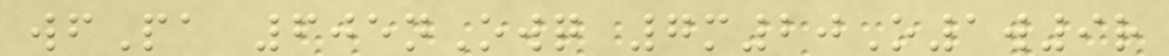wfPa 605nOwq 7m20O1w9r
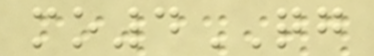mo4QG
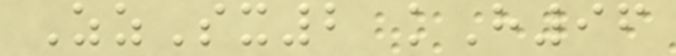ZzSx2 kH96
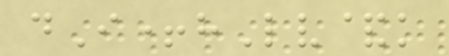dI+hLv&k
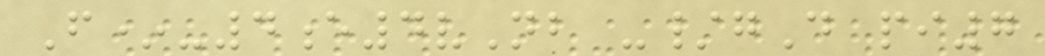F*-4e4vNb -/gD pi7
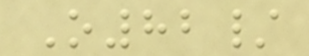O82/
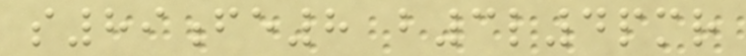s89fe8 b3l4pmr
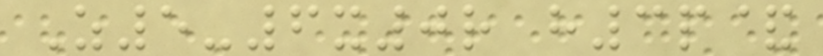Z5-6x0r h3p&
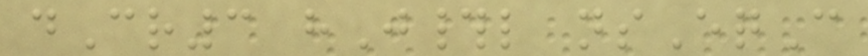dCr3 hJ#l nsEqC
